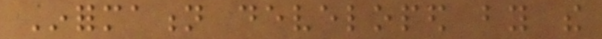Information developed by the
